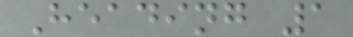Heading 1
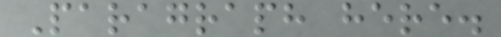Paragraph here.
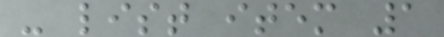- list item 1
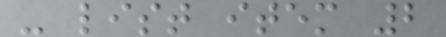- list item 2
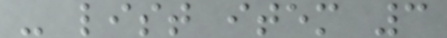- list item 3
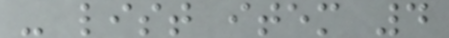- list item 4
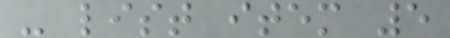- list item 5
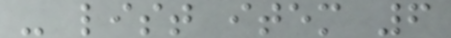- list item 6
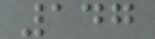147
